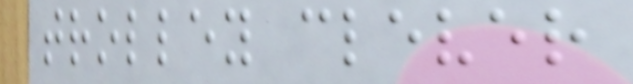trolley clever
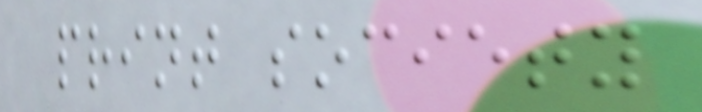print society
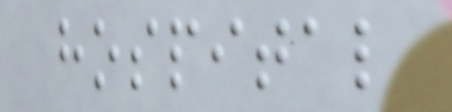hospital
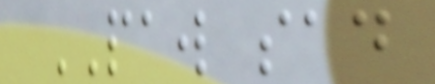PAW sad
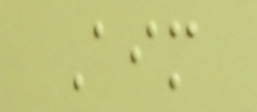Aim
